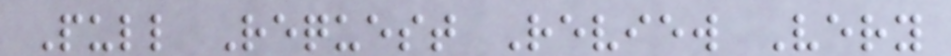Pull Request Review Very
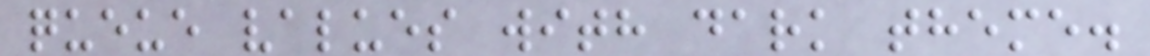queue values with dark theme.
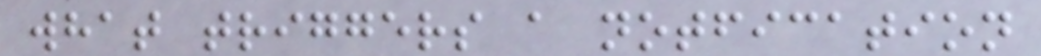what triggers a notfication
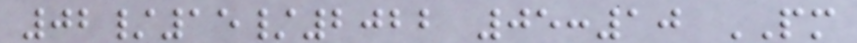02/15/2022 05:10 PM
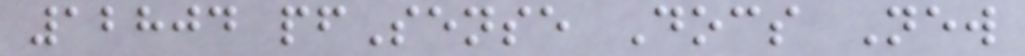12804 pfSense Docs New
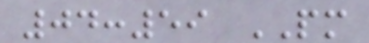04:59 PM
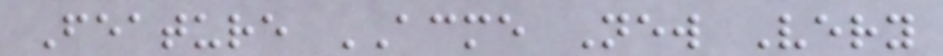Feature ACME New Very
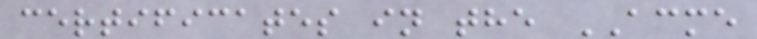certificates in the ACME
